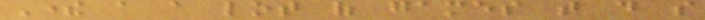There a a lot of games that do so
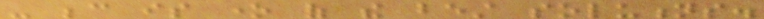- because is one of the best solutions.
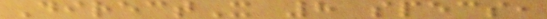DirectX 8 specs,
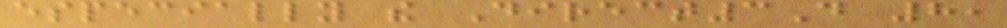especially the Direct3D 8,
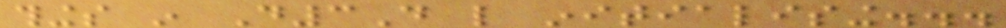things in D3D like initialising...
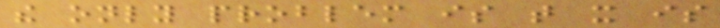the only problem is that it is
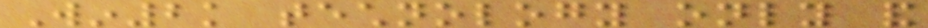Win2k technology only and
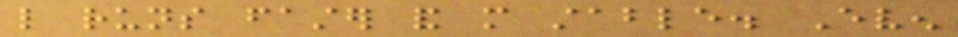like runs faster and more stable. Even
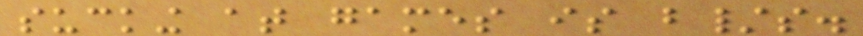sucking at games is b/s.
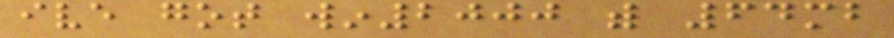ive got win2000 with 64mb
